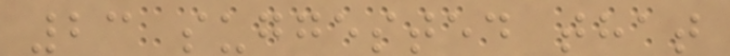23 suggested that
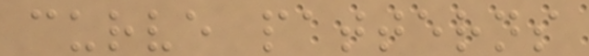curve patterns
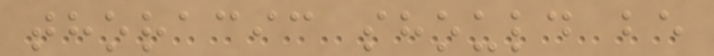thoracic should be
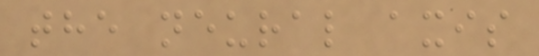the neural axis
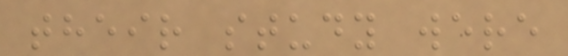their study were
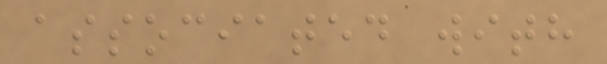associated with
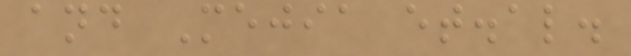and Mejia et.al.
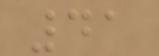41
